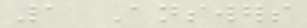1 Answers
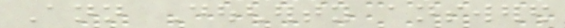Ann Dougherty answered
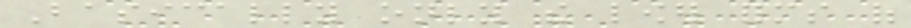Basically only the lower forms of
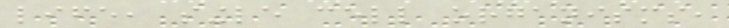life, single cell organisms,
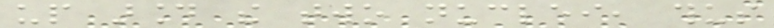up around the two nuclei, thus
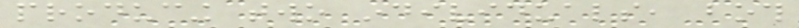producing two individuals, both
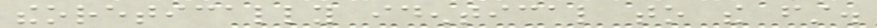theoretically identical to the first.
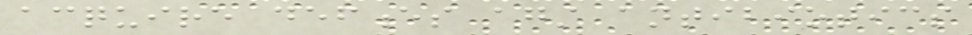acquire defences against antibiotics
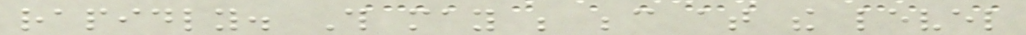rapidly. This may be because at the level
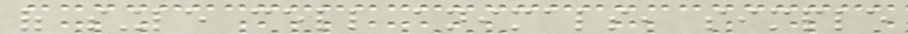of single cell animals, simple
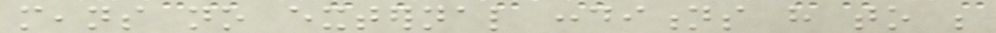means no external conditions have to be
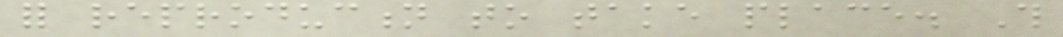for reproduction to take place. This
